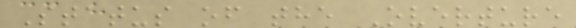Status of the Overture
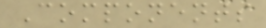Components
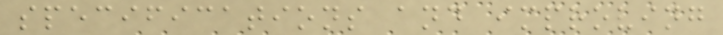specifications and improving
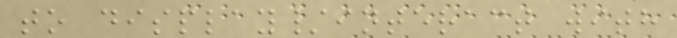to display/interact with
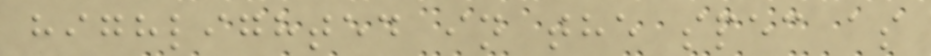highlighted in the spec as
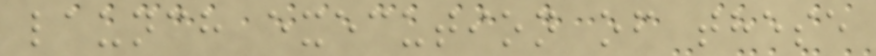launch execution of these
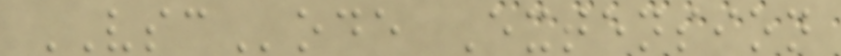VSCode Extension
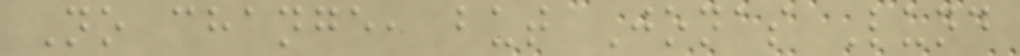No change, but Jonas Lund
